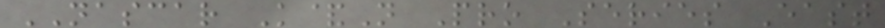NASCAR K&N Pro Series East
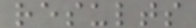results
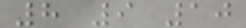8 9 10
